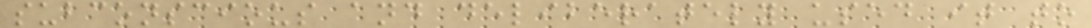subconscious and deliberately used it to
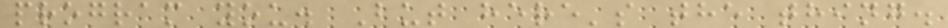program you. But here's the thing.
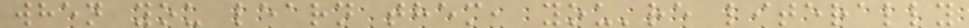when you learn them, you're literally
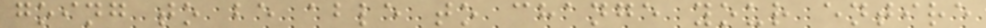going to be able to change your entire
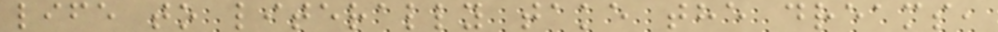life to literally take the dreams,
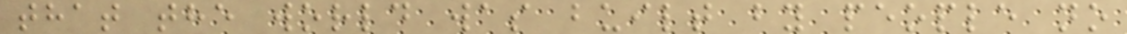that the world was built by people no
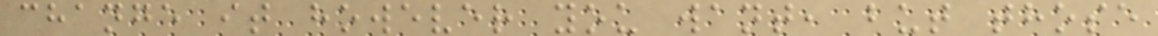change it however you want, but those
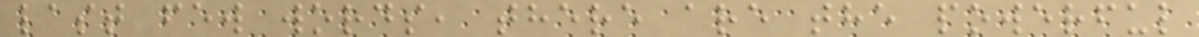last few words, there are the powerful
